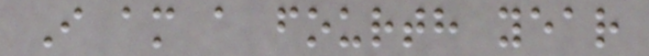I am a fourth year
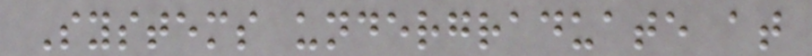Systems undergraduate at
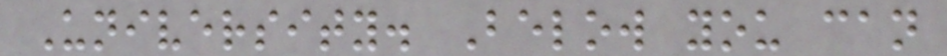University. Below you can
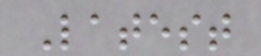Latest
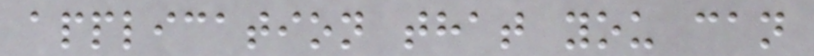application that you can
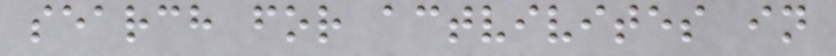search for actvivites in
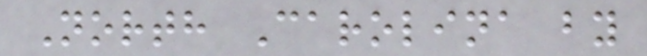North Carolina by
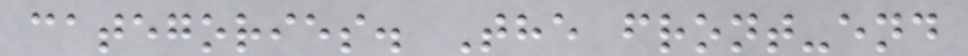categories. The front-end
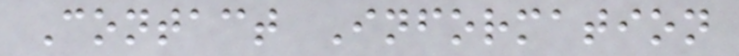Contact Information
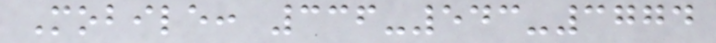Mobile: 336-543-3774
